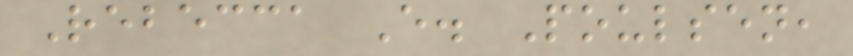Rebecca E. Poulsen,
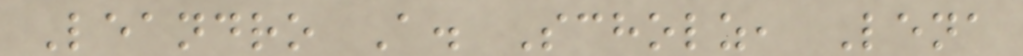Leandro A. Scholz, Lena
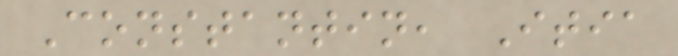Constantin, Itia
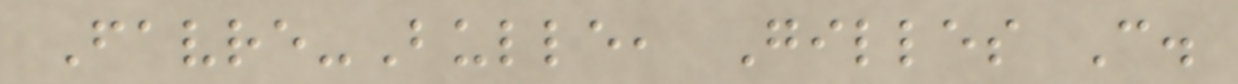Favre-Bulle, Gilles C.
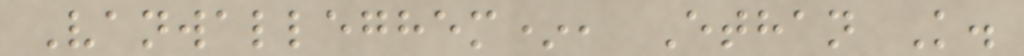Vanwalleghem*, Ethan K.
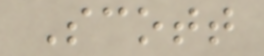Scott
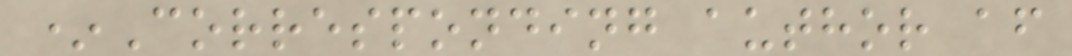*Corresponding author af
